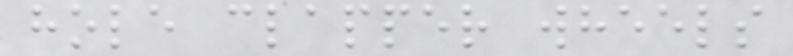hole clapper wheels
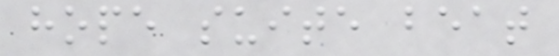hope suite beat
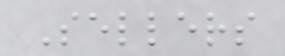Sellers
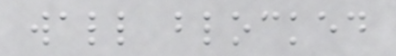wall blocked
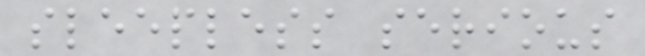sleepless serious
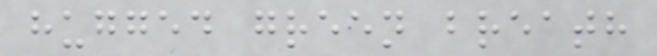hugged green breath
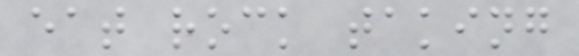eat rock taking
